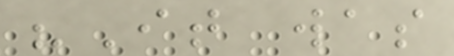"It was
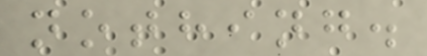nothing.
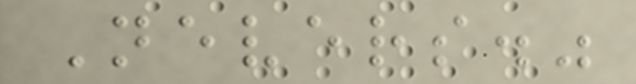Nevers."
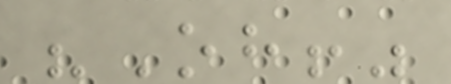"Oh!"
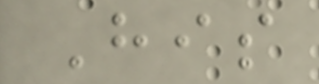His
